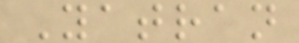Yatran
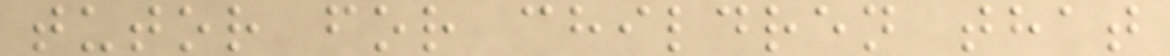tutor for children that
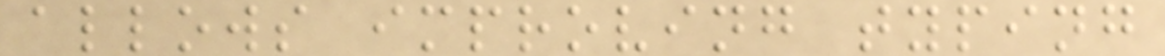allows improving typing
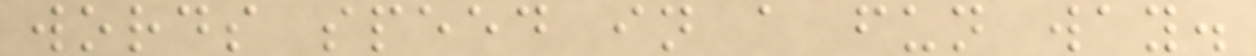words speed in a fun way.
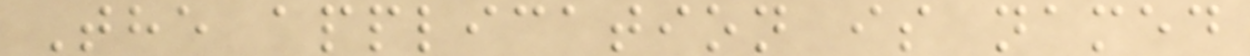The application is named
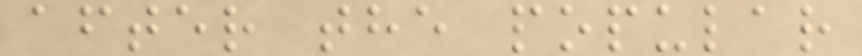after the popular
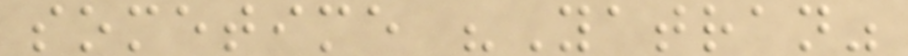sometime "Yatran"
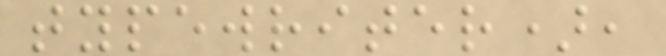typewriter),
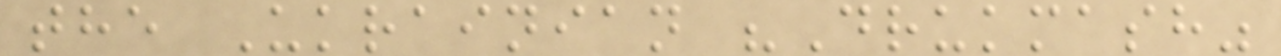the Ukrainian "Drukmash"
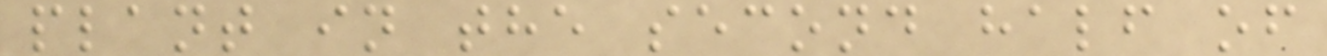plant in the second half of
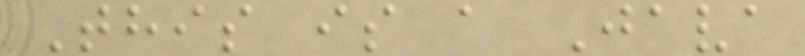This is a Java
